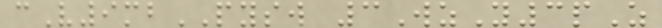cV9mbPYSW 3WzY3pZ
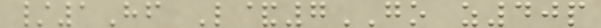/1Hf L&7GO z40p
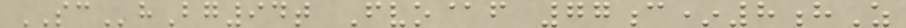SChBg94t Fvo@f 77c*8hZ
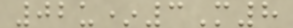02u*3M8
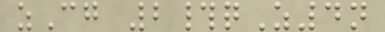zCg 2#qZ4n
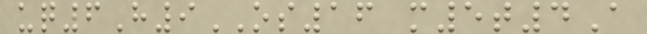uq6H9OS16 m5t4A
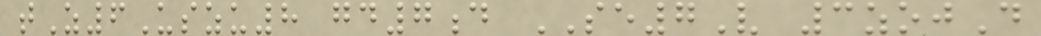tZ6Uszu8 gd7d SE7V 3zojD
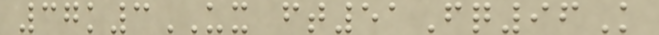37k3UX ft51Fq96K
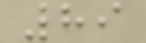89
